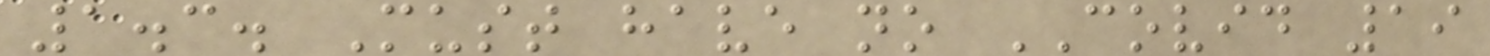1.3. Must have no COVID 19
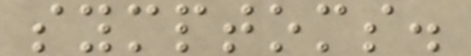symptoms.
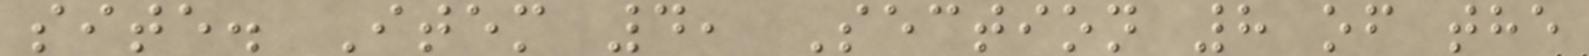site. Item 4, Section 8 of the
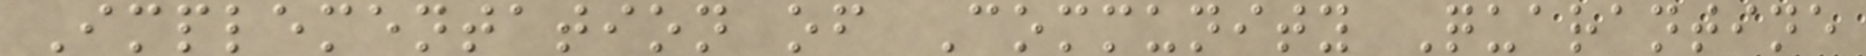Implementation of Community Quarantine
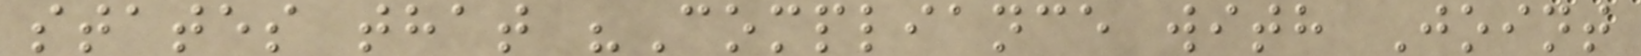states that "Compliance with Joint
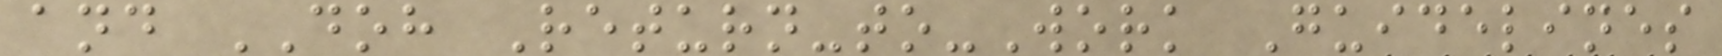and DOH Return-to-Work Guidelines
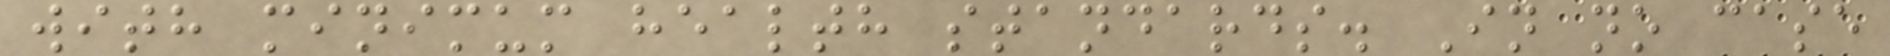with minimum health standards. In no case
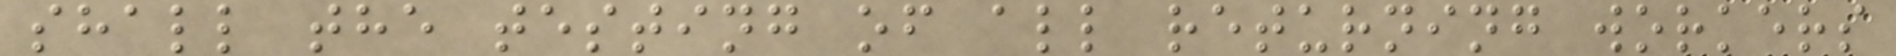shall the testing of all returning workers
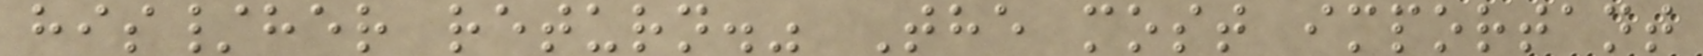his/her return." The most important
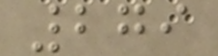279
